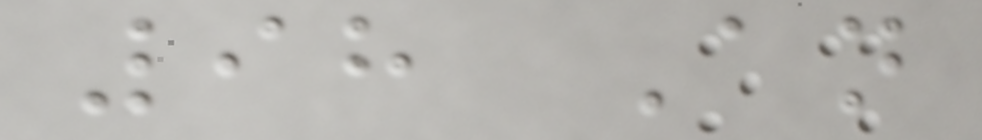98 An
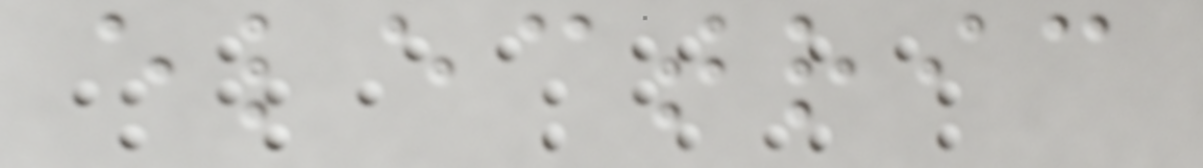electric
